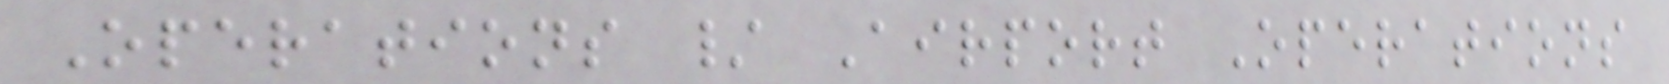Operations / Airport Operations
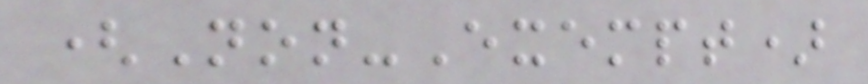(Non-Exempt)
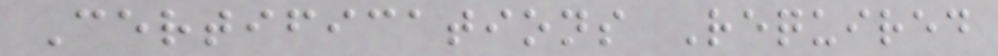Certifications Required
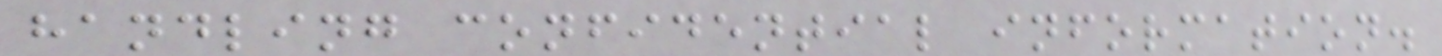handling confidential information.
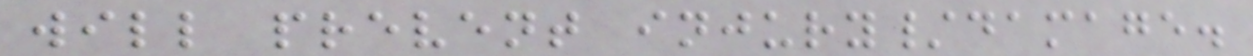will prevent injury/damage.
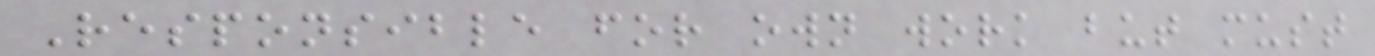Responsible for own work but must
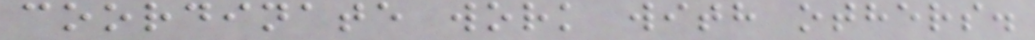coordinate work with others.
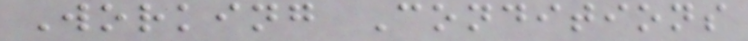Working Conditions
